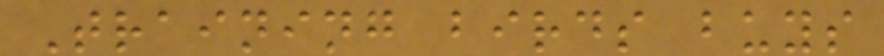Training birds buys
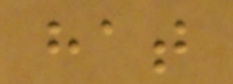hat
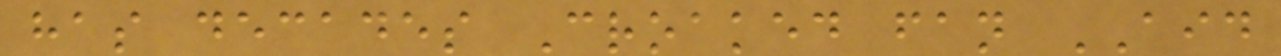has decades Croaked fan AID
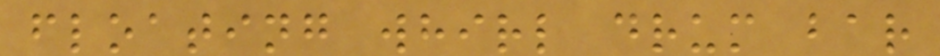floating whirl drum bar
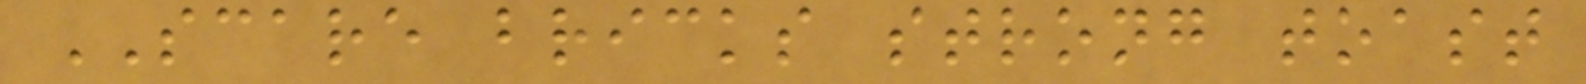SCARE bricks strong toast
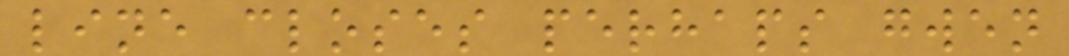line closes perhaps gwen
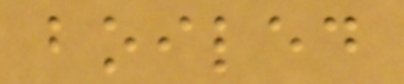boiled
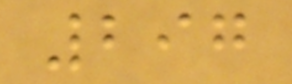297
